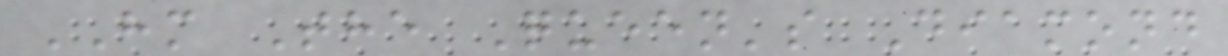HM The Queen's Diamond
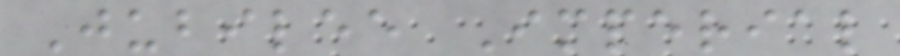Jubilee Imperial
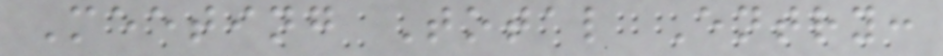Meeting Total Entry:
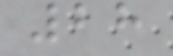28
